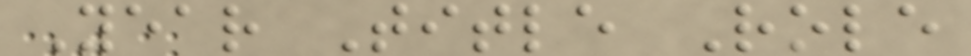Year Title Role
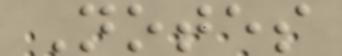Notes
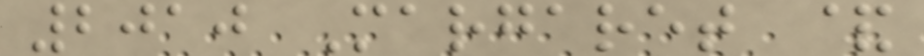2010 Margaret &
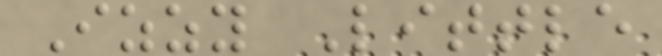Izzy Little
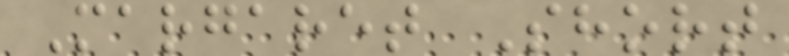Margaret Short
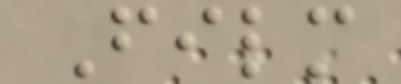Film
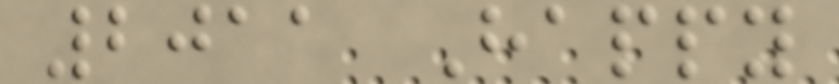2011 Happy
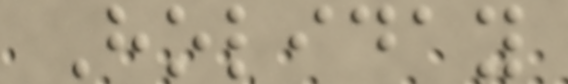Holiday
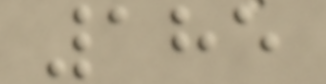185
